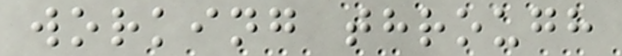working through
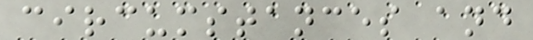circumstances and
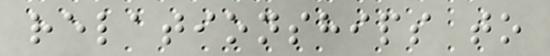relationships to
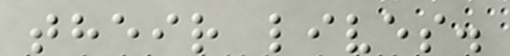their lives.
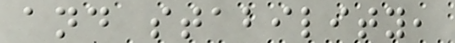and stability,
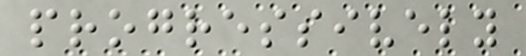progressively
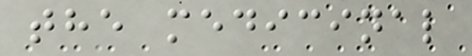the medicinal
